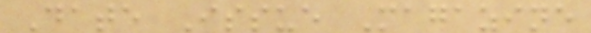Date Issue Magazine
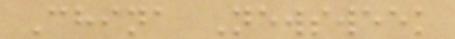China Newsweek
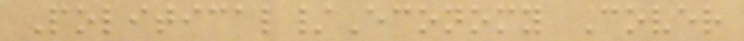Political/Economy Cover
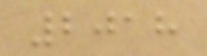2018
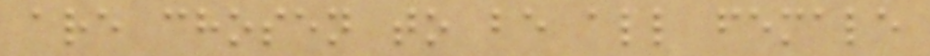are chosen to be all female
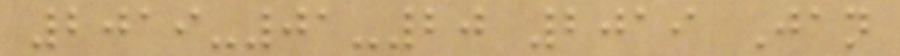2019-01-20 2019 Jan
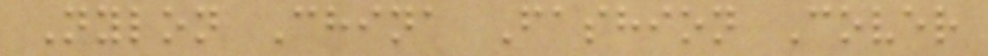Nylon China Fashion Cover
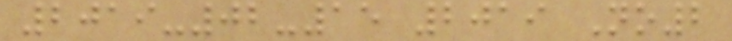2019-02-15 2019 No2
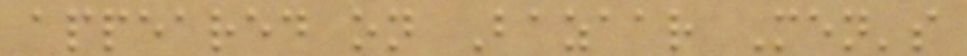appeared on Bazaar Men's
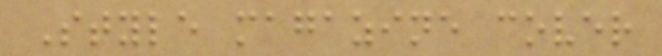Style magazine cover
